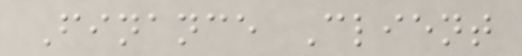Finance Client
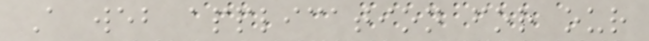A web application for our
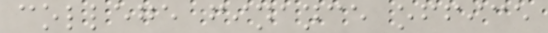college finance office
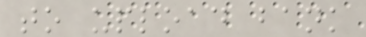to upload bank
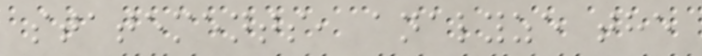statements, analyze the
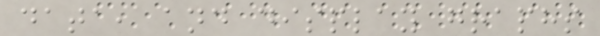data, and display graphs
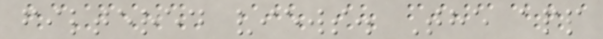filtered views. The app
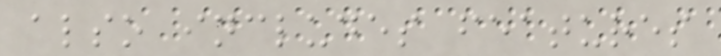also includes features
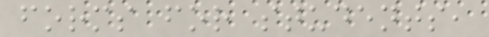forms for students,
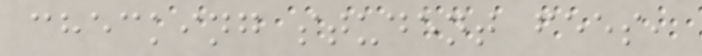checking student fees,
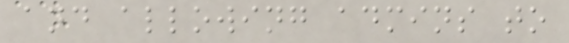and allowing admins to
